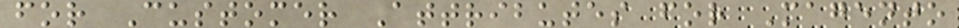for Customer Attributes for Magento
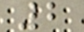2
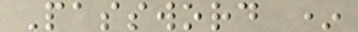Password *
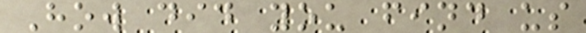How did you find us
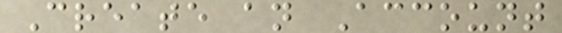Create an Account
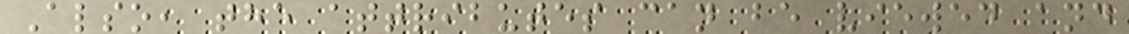Also, the attributes can be viewed and
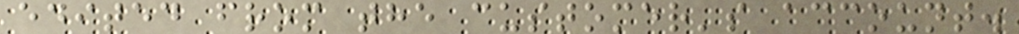edited from the customer's account.
